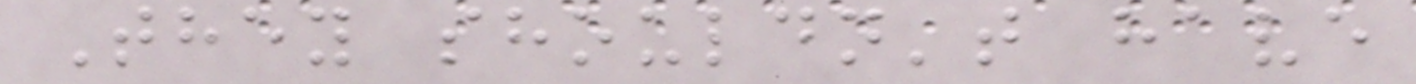They shouldn't have
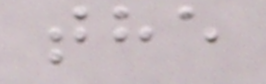the
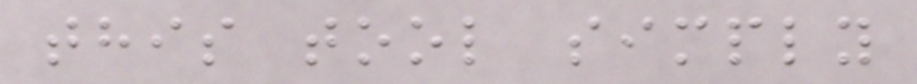this tool simply
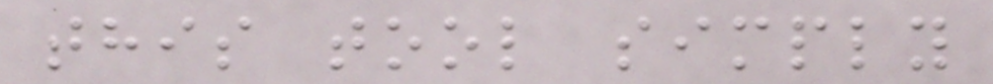this tool simply
